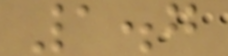1.7
